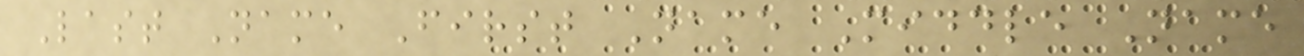Last Name First Name Middle Name
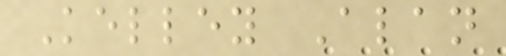Kelley Alan
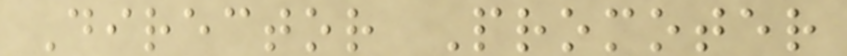Director Promoter
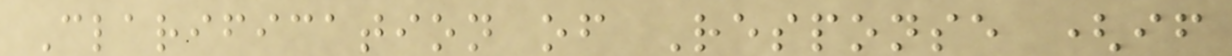Clarification of Response (if
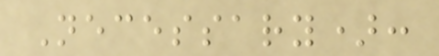Necessary):
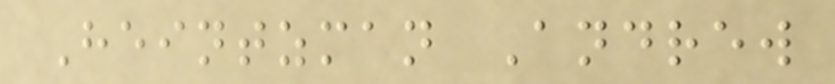Heintzman Andrew
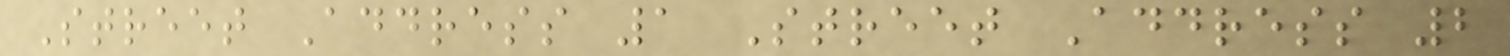Street Address 1 Street Address 2
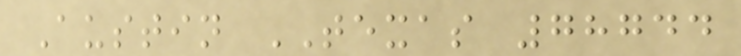Austin TEXAS 78744
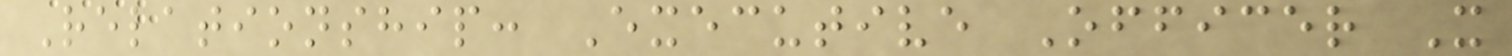Relationship: Executive Officer X
